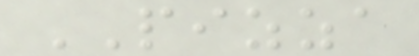PIZZA
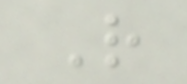R
